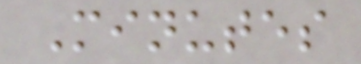Minutes
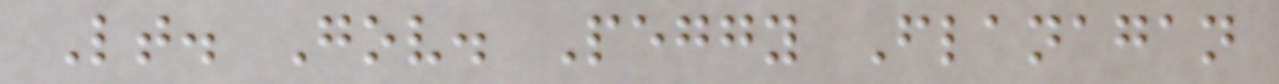Lt. Gov. Peggy Flanagan
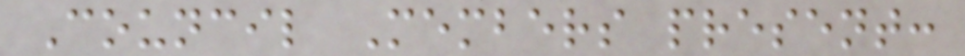Council Members present:
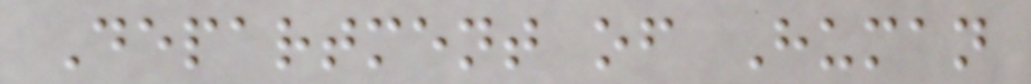Department of Human
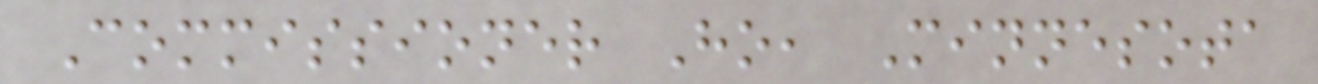Commissioner Ho, Minnesota
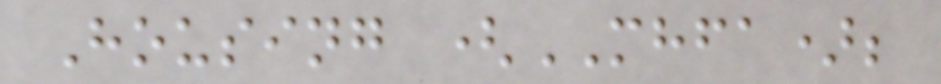Housing (MHFA);
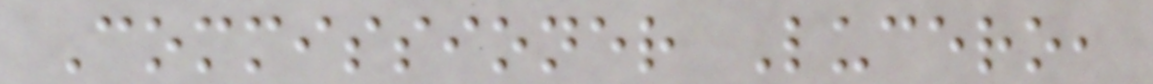Commissioner Lucero,
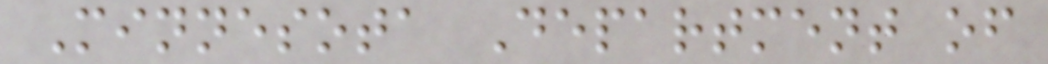Minnesota Department of
